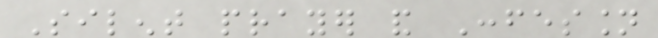Silent prayer and Confession
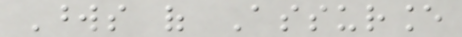Words of Assurance
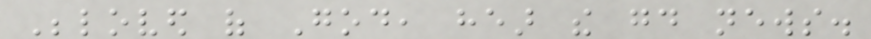Beloved of God, hear the good news.
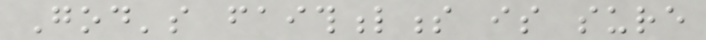God's faithfulness is sure
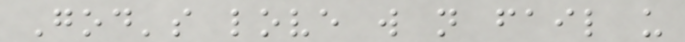God's love will not fail us
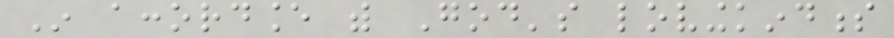In accordance with God's lovingkindness
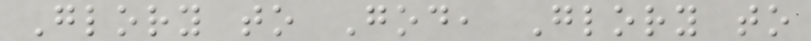Glory to God, Glory to
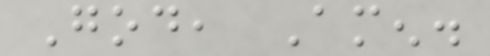God, Amen.
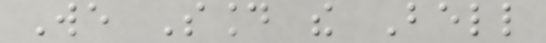We Sound the Bell
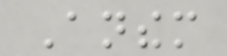Anthem
